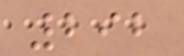292
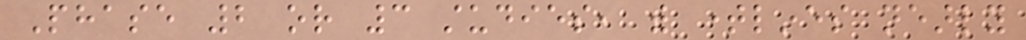Phase 2 or 3 studies, with timelines nearly
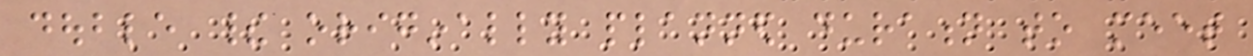double their originally planned duration to meet
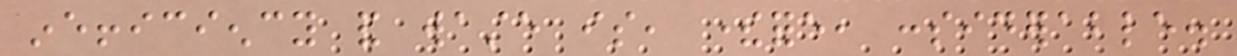inefficiency and waste is, therefore, considerable.
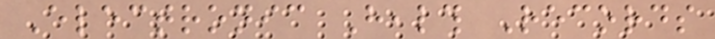Electronic Health Records
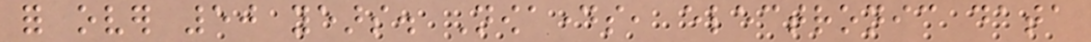for over 50 years. Nowadays, electronic data
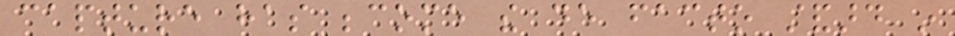capture has become the de facto standard in
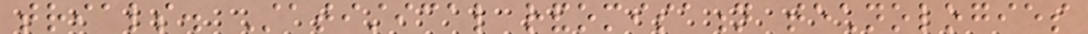trials. Statistical randomisation technologies
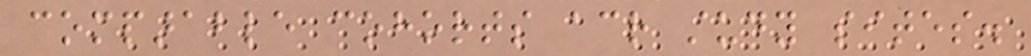comparable cohorts across study sites.
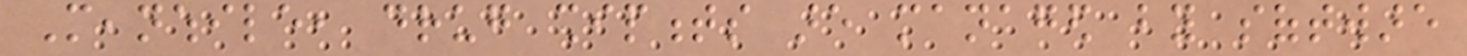Meanwhile, drug shipments are managed by software
